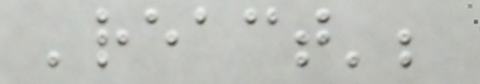'react';
